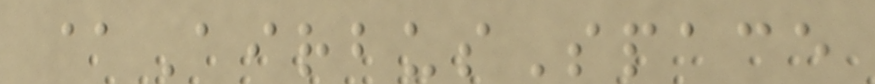@AirbusSpace
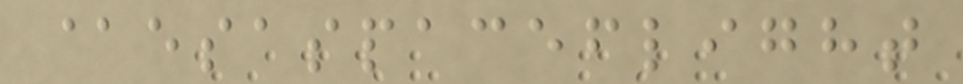@esaspaceflight
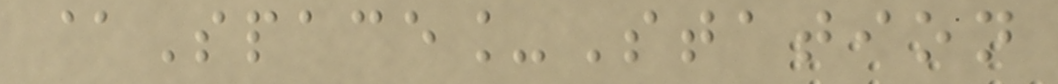@Space_Station
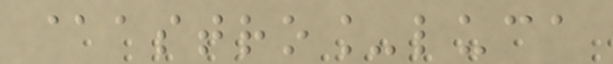@astro_luca
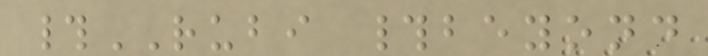#RUBI #beyond
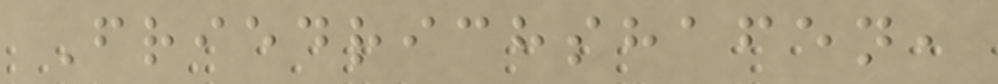Friedrichshafen,
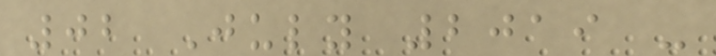02 July 2019 -
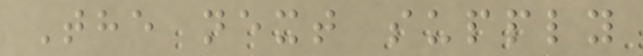The next supply
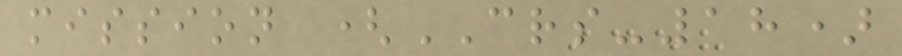mission (CRS-18)
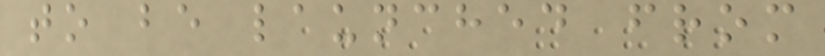to be launched from
